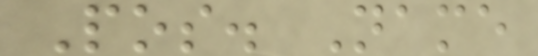Pos. Name
